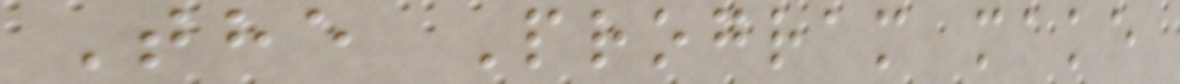The Program make
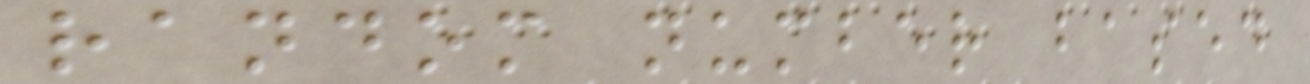random number based
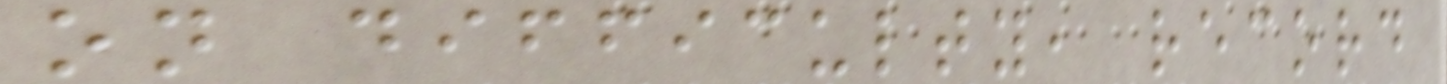on difficulty, record
